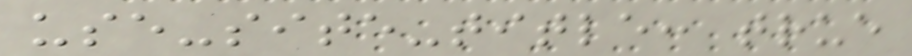use-site-title: true
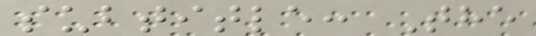subtitle: The
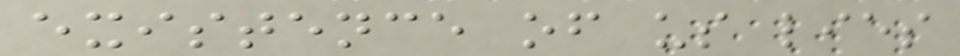existence of us lies
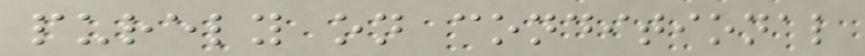purely on conditional
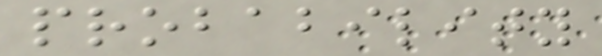probability
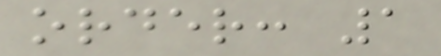order: 1
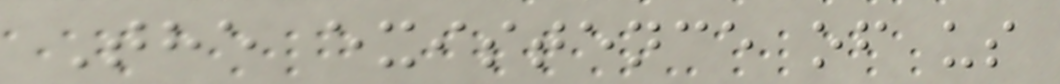The existence of us
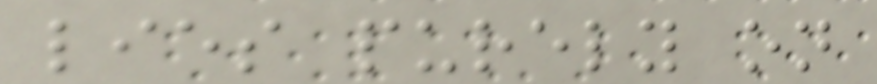lies purely on
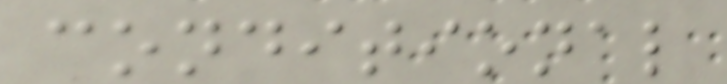conditional
